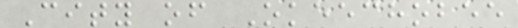City of Okeechobee
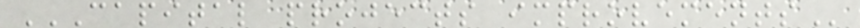CAPITAL PROJECTS IMPROVEMENTS
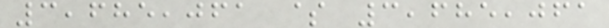3,685,061 $ 3,685,061
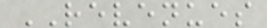REVENUES
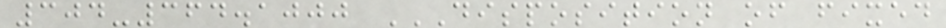304-364.1000 DISPOSITION OF FIXED
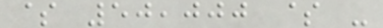$ 50,000 $ -
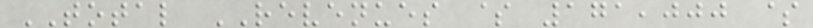TOTAL REVENUES $ 171,000 $
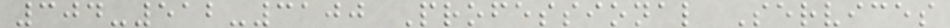304-512-3100 Professional Services
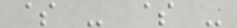$ - $ -
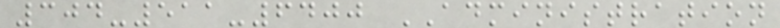304-511-6400 ADMINISTRATION
